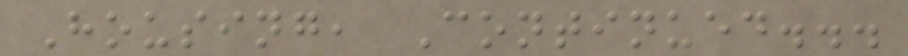Housing, Continued...
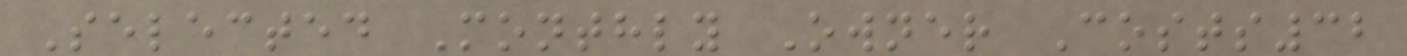Selected Monthly Owner Costs32
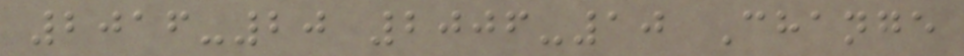2016-20 2006-10 Change
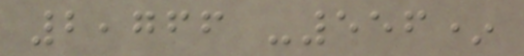2,766 -556*
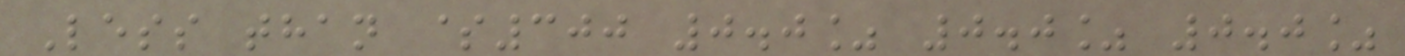Less than $300 0.0% 0.0% 0.0%
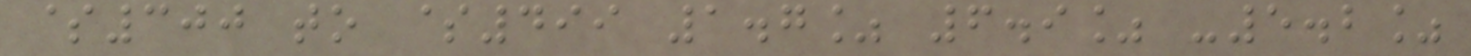$300 to $499 1.7% 6.9% -5.2%
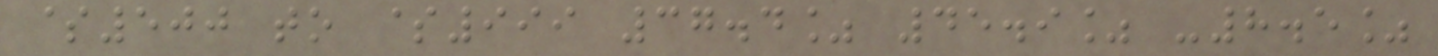$500 to $999 37.4% 45.9% -8.5%
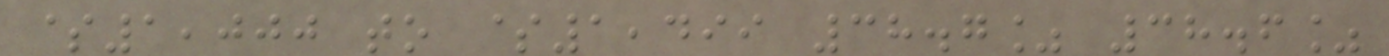$1,000 to $1,499 38.7% 38.6%
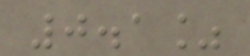0.1%
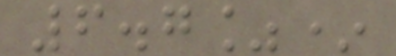6.7%*
